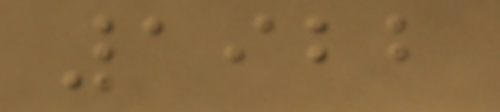1922
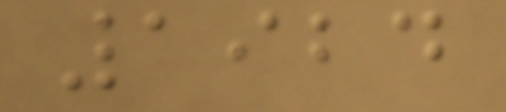1924
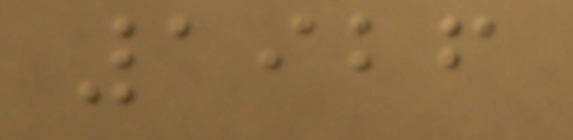1926
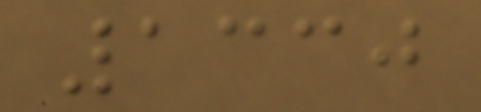1330
